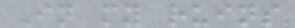In my ruins
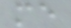me
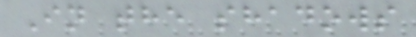In the shadows
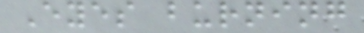Eyes burning
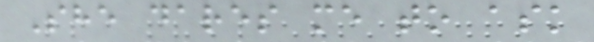She dares me to ask
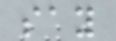say
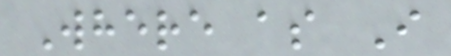Where as I
